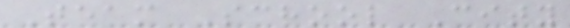Team School City
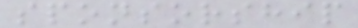sponsorship
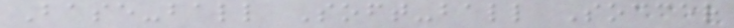Base-ball Soft-ball Soccer
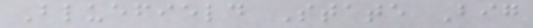Bluefield State Big
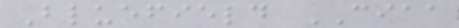Bluefield CIAA
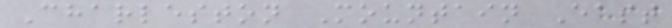Charleston Mountain East
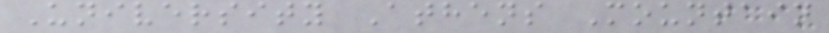University Athens Mountain
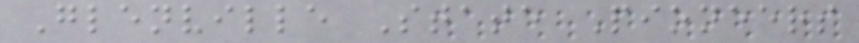Glenville State Pioneers
